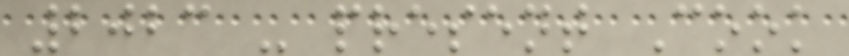2023 - present Cook
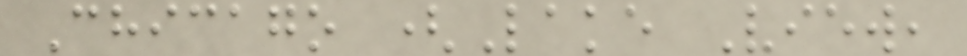Chicago (Lake View,
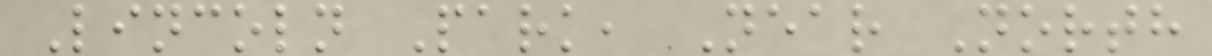Lincoln Park, Near North
